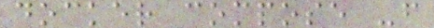docker compose -f
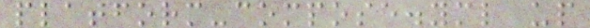platform-compose.yml up
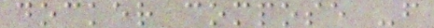docker compose -f
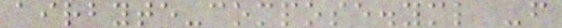airbyte-compose.yml -f
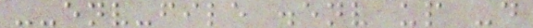--env-file .env up -d
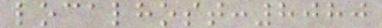localhost:8080
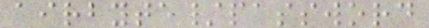airbyte/password
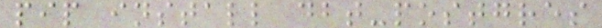pip install dbt-postgres
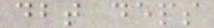dbt deps
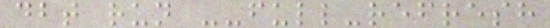dbt run --full-refresh
